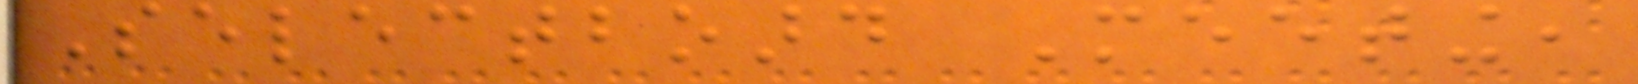Selectboard Meeting,
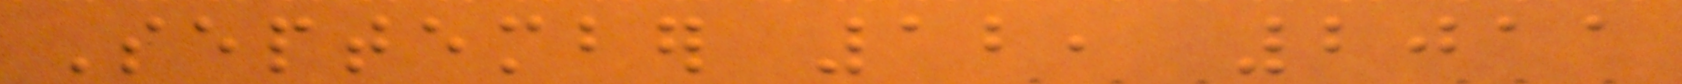September 12, 2011
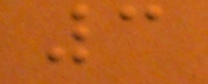3
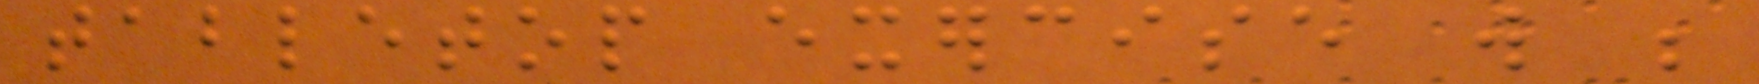tabletop exercise will be
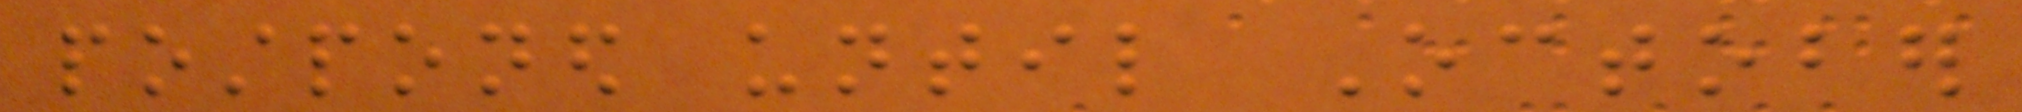postponed until October
